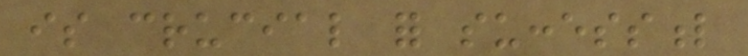is crucial for successful
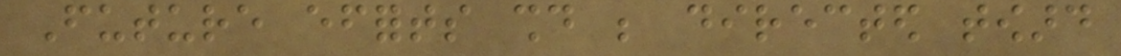Future efforts should be directed toward
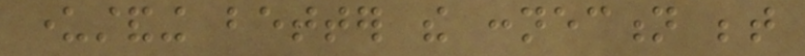understanding better the connection between
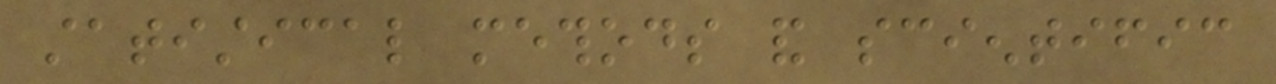statistical methods and scientific
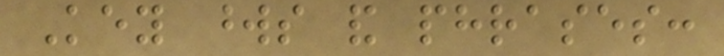Key words and phrases:
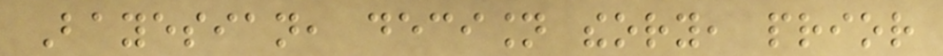Bayesian, decision theory, prior
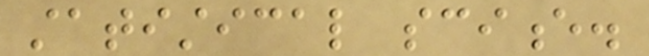statistical science.
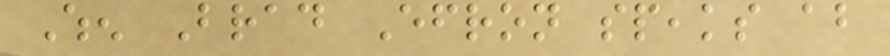When Brad Efron speaks about
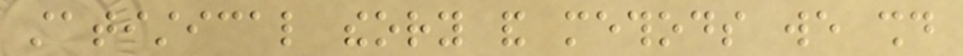statistical theory and methods we should
